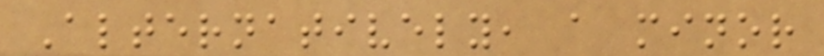Alternatively, a minor
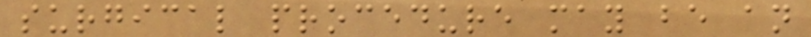surgical procedure may be an
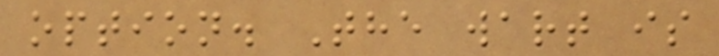option. The wart is
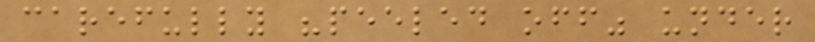carefully "peeled off" under
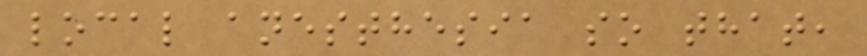local anesthesia so that,
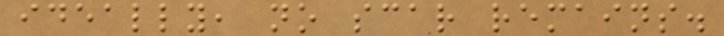ideally, no scar remains.
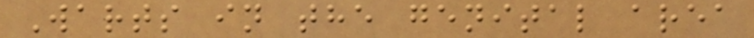Warts in the genital area
